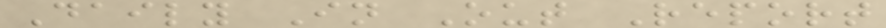Daily In Out Report
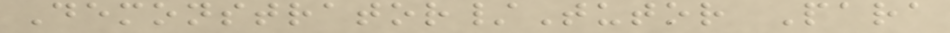Demonstrator/Tutor Para
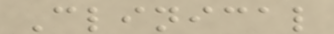Clinical
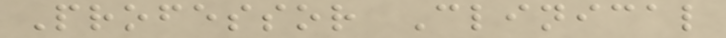Professor Clinical
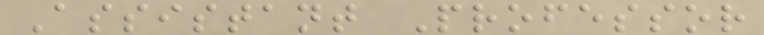Assistant Professor
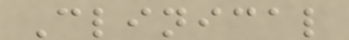Clinical
